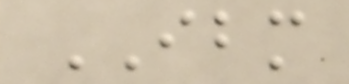IBM
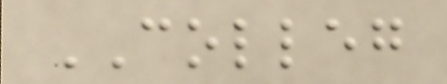COLLEG
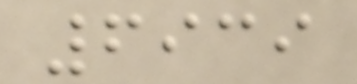6939
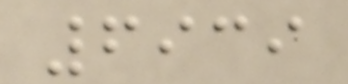6939
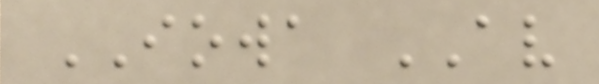IOWA AV
